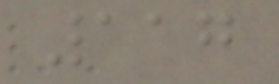117
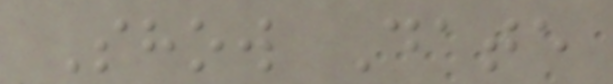Show Date
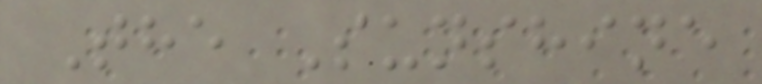The Sunshine
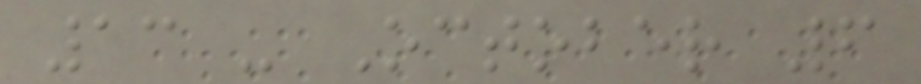13 - October 6
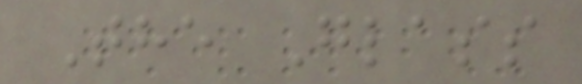The Glass
